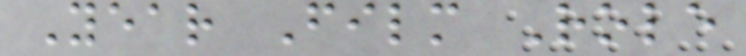Year Film Role
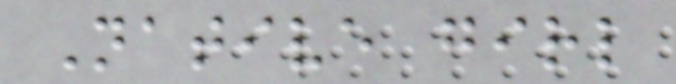Native girl
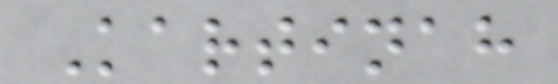Kartinah
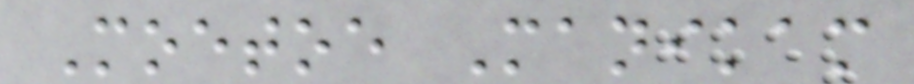Moetoe Manikam
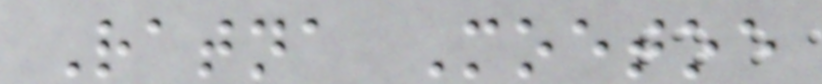Ratna Moetoe
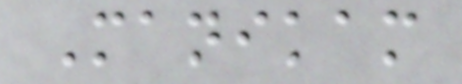Manikam
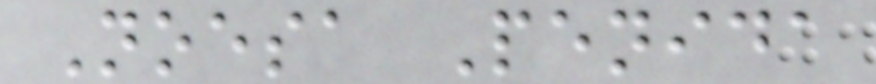Noesa Penida
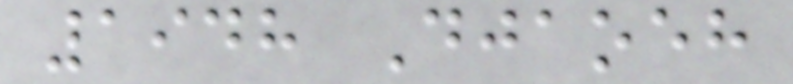1948 Djaoeh
